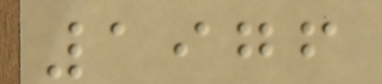1976
